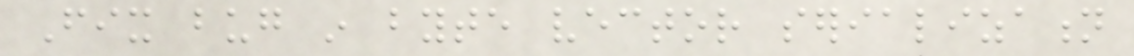Fix bug in byte vector serialization
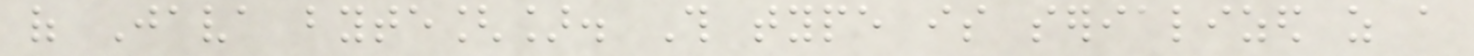of Java byte[]. This type is serialized as a
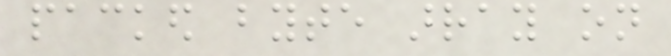packed byte array on
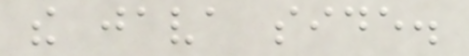the java side.
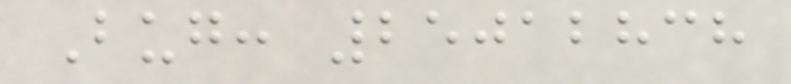Bug: 25012838
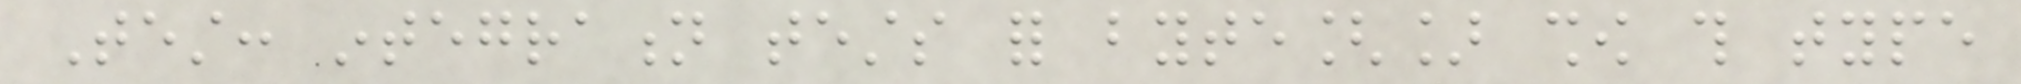Test: integration tests for byte[] show this type
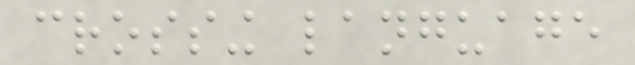crossing language
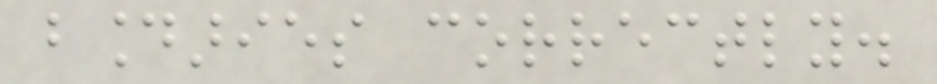boundaries correctly.
